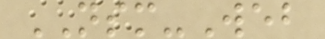NSM-Web
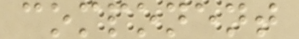component
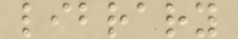library
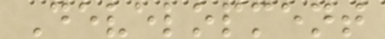Development
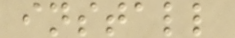install
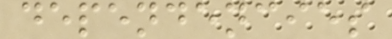dependencies
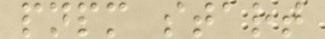pnpm start
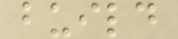build
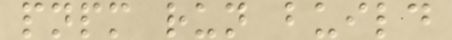pnpm run build
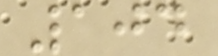104
